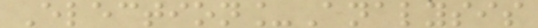Election_Analysis
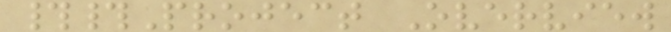##Project Overview
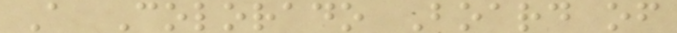A Colorado Board of
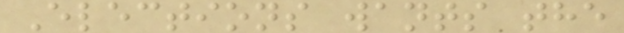Elections wants the
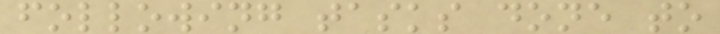following tasks done to
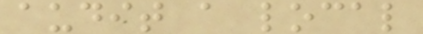audit a local
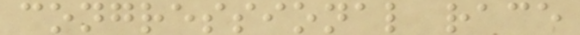congressional race
